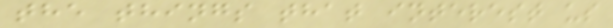the things that interest us
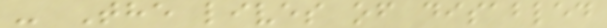- The lives of disabled
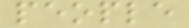people
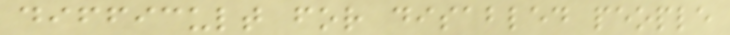difficult for disabled people
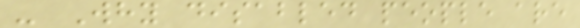- Why disabled people are
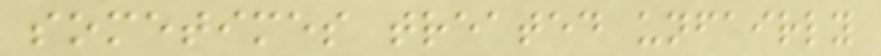sometimes treated unfairly
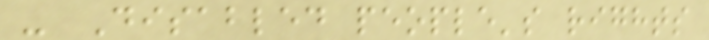- Disabled people's rights
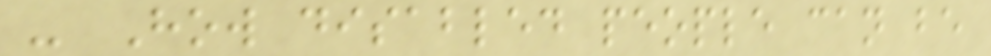- How disabled people can be
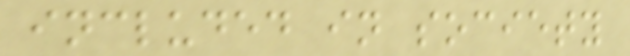included in society
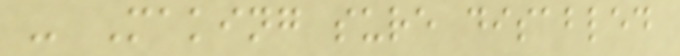- Making sure disabled
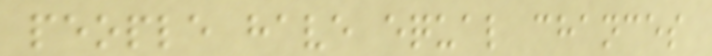people have equal chances
